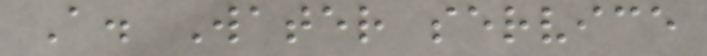A. Water service
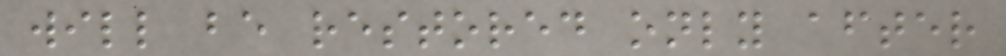will be restored only after
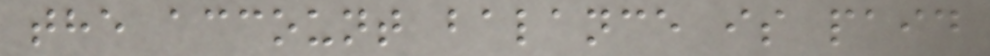the account balance is paid
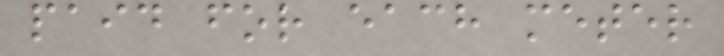paid for each meter
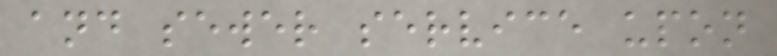and sewer service upon
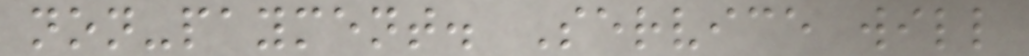non-payment. Service will
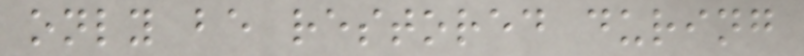only be restored during
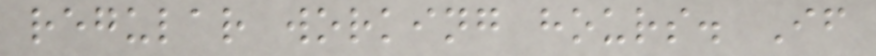regular working hours. If
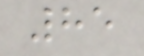85
